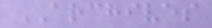ARCHIVES
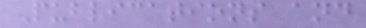Publications and
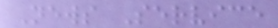News Service
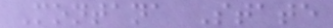Montana State
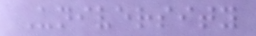University
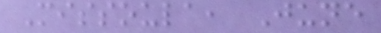Missoula, June
